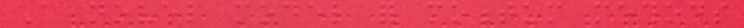A novel model for momentum methods
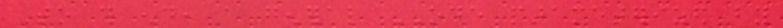To this end, a general ODE parameterized by
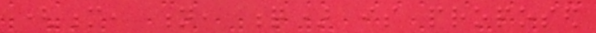(m, n, q) is proposed
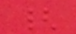{
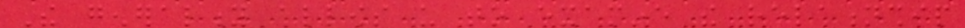The generality allows us to examine the relationship
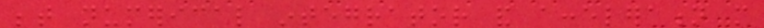between numerical integrator and acceleration more
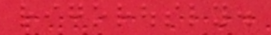rigorously.
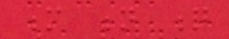m n q
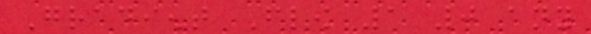Gradient Flow 1 0 any
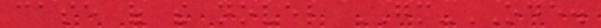case of the novel GM-ODE.
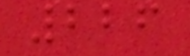226
